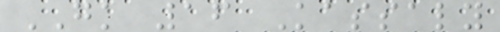GK 16 Kassaly
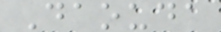Daouda
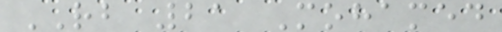RB 21 Mohamed
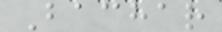Bachar
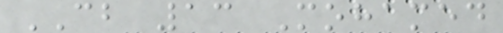CB 13 Mohamed
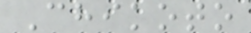Chikoto
